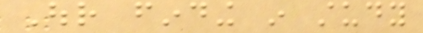Our finding in study
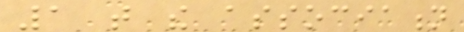1 that the association
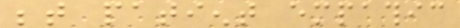between patient empathic
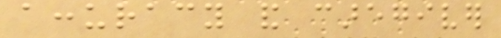accuracy and caregiver
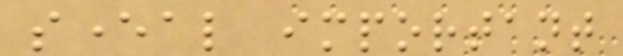several important
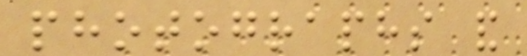photographs and
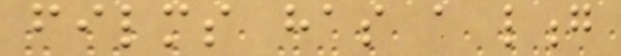films has a long
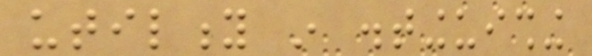utility in distinguishing
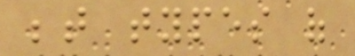between types of
